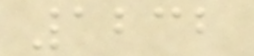1232
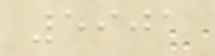5901
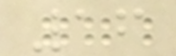16
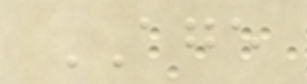AGE
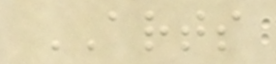ARTS
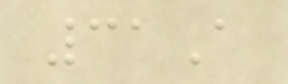31A
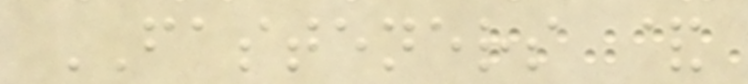FASTENERS &
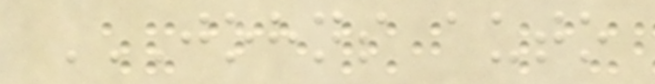JOHNS AUTO
